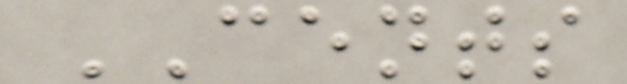CENTS
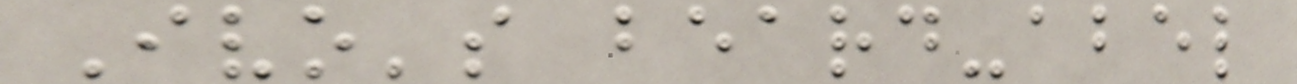Ivo's beard-abel
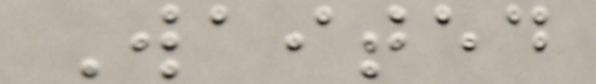Waited
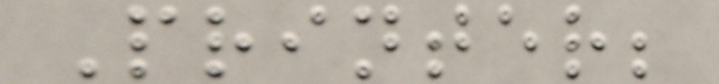Printer;
